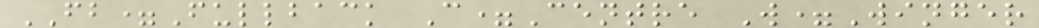FB=Fullback C=Centre W=Winger
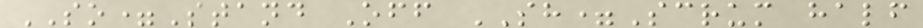SO=Stand Off SH=Scrum half
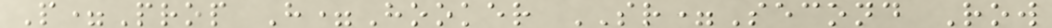P=Prop H=Hooker SR=Second Row
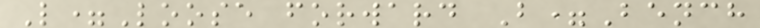L=Loose forward B=Bench
